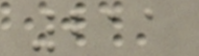211
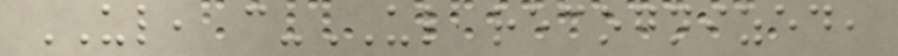UL, c-UL recognized,
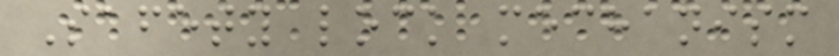Safety lock mechanism
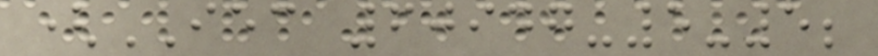(IEC 60947-5-5;
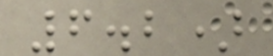6.2)
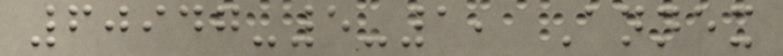60947-5-1, Annex
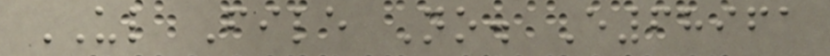UL File No. E68961
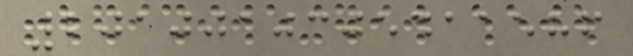2010010305411586
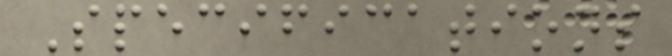Specifications
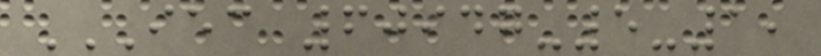IEC 60947-5-1,
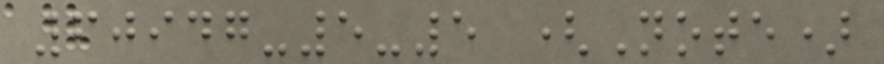60947-5-5 (Note)
